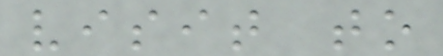visit to
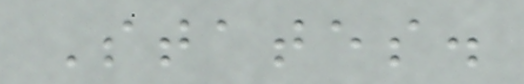States.
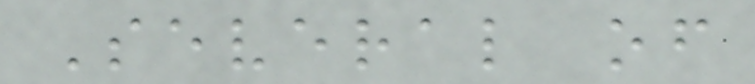Several of
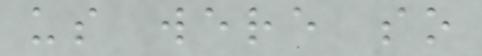us were so
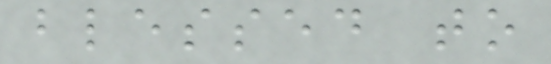blessed to
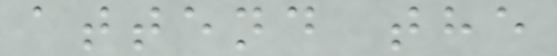attend the
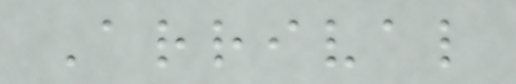Arrival
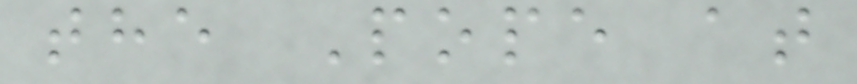the Pope at
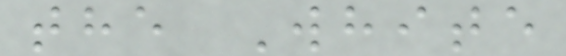the White
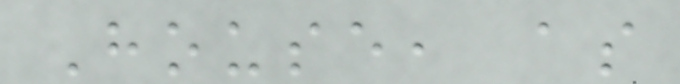House, as
